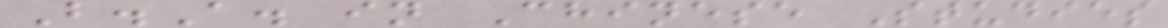B.A. in Chinese Studies
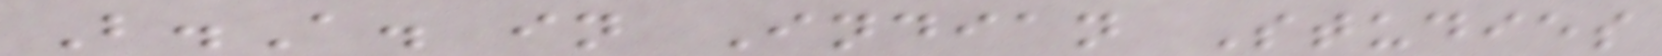B.A. in Indian Studies
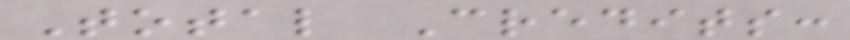Total Credits:
